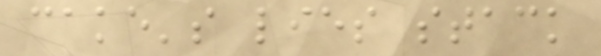cake's lies stack
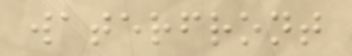waterfront
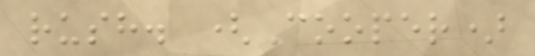rush. (Cooper)
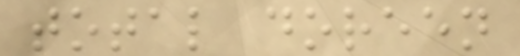total doreen
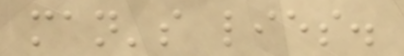man's lies.
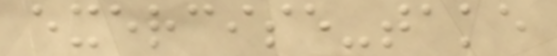exercise-take
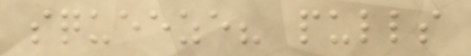squeeze? pulls
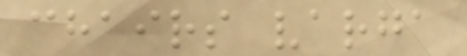chairs varga
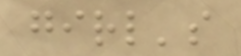girl's
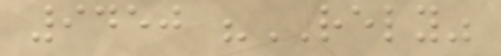9450 "RELY"
